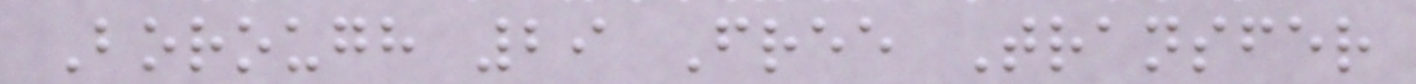Borough 29 Free Transfer
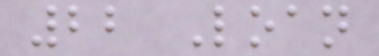22 Loan
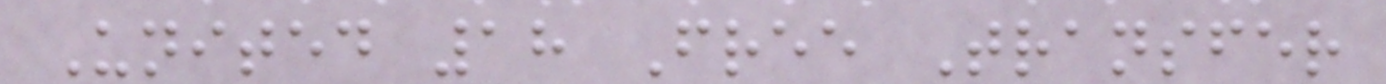United 18 Free Transfer
